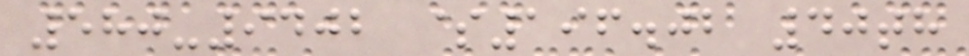580-9402 $196.02 40th
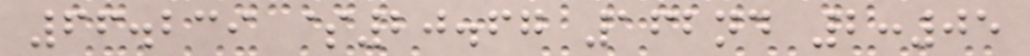66.239 $20.67 162nd 2:05
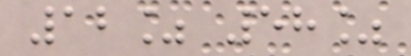12% 58%
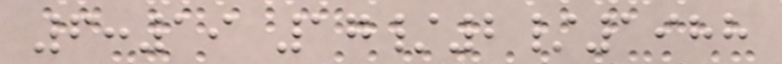6:19 17/2/1988
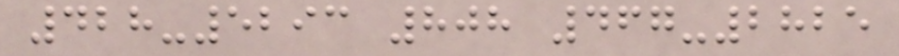428-5293 808 467-2825
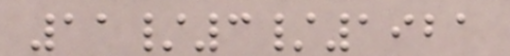11/3/1921
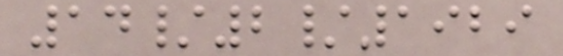14/2/1929
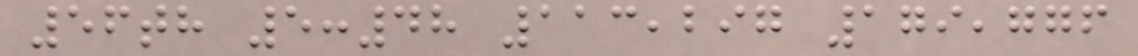56th 5:48 113,297 179,776
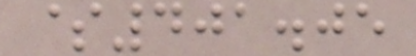$401.05
